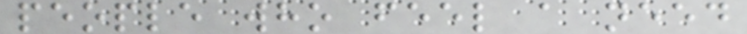people who feel a need
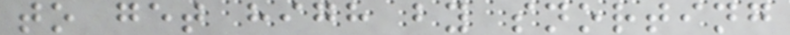to get high by snorting
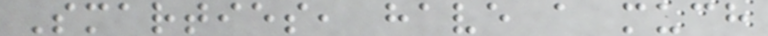Smarties, have a much
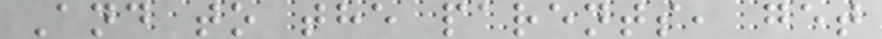And to the parents, get
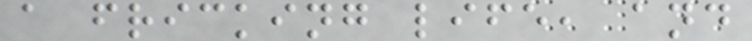a fricking life, and
